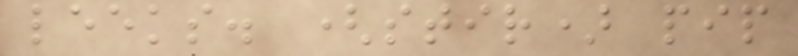leeks. (stir) pip
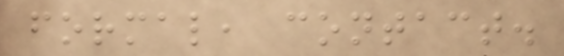formal, contact.
